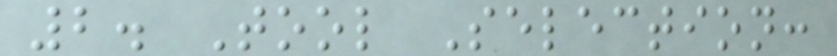2. Tool Selection:
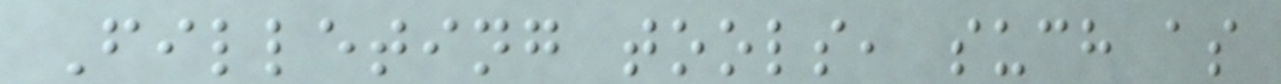Filleting tools, such as
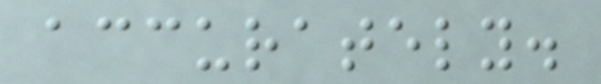accurately.
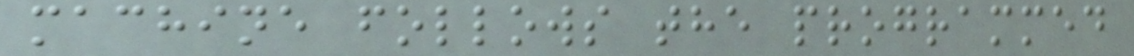machine follows the programmed
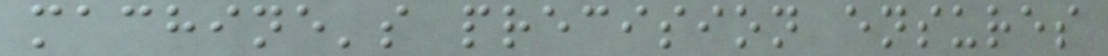machine's precision ensures
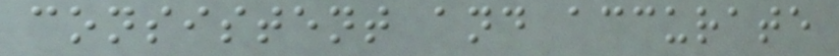consistent and accurate
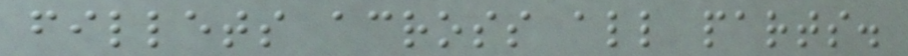fillets across all parts.
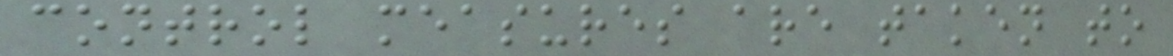control measures are taken to
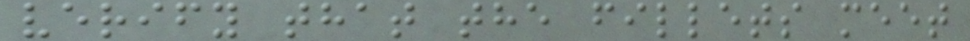verify that the fillets meet
